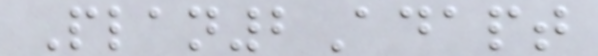Plan2Adapt
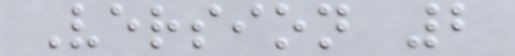Version 2
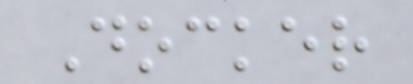Docker
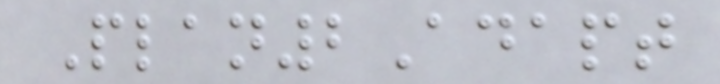Plan2Adapt
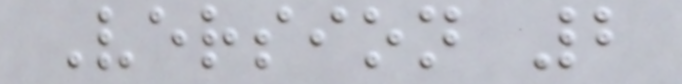Version 2
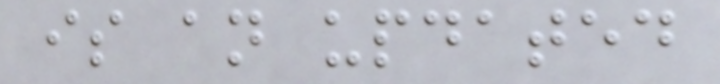is an updated
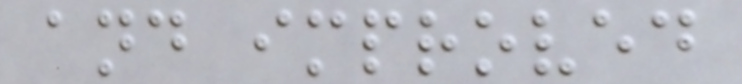and improved
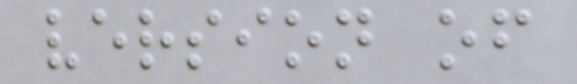version of
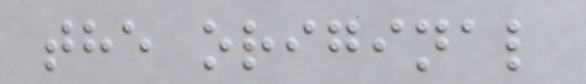the original
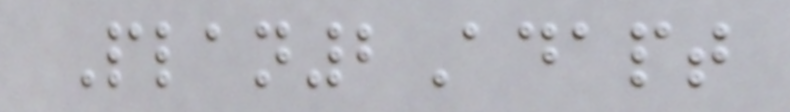Plan2Adapt
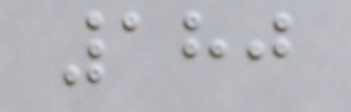180
